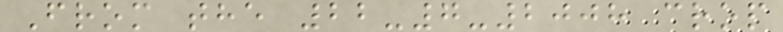From the 22-7-2008 crop
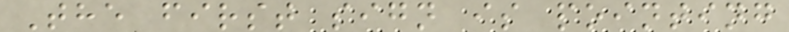The first sign is pointing
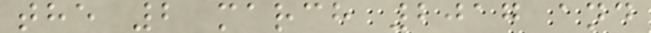the 2 march 2017 and
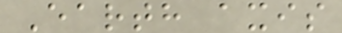Earth axis
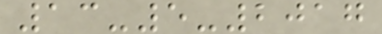13-5-2017
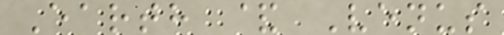Earth & Venus
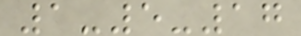1-5-17
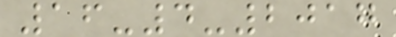16-4-2017
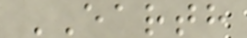EARTH
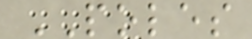POLES
